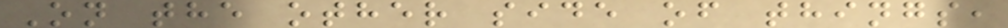On the other side of things,
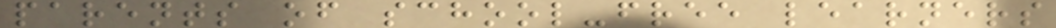parents of school-free learners
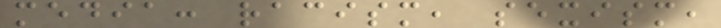media: racism, sexism,
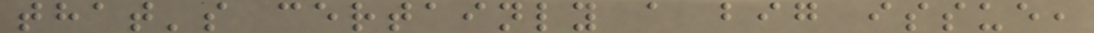that's certainly a big issue,
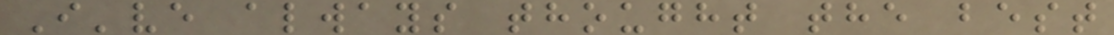I've always thought the best
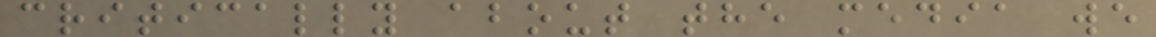critically about the media we
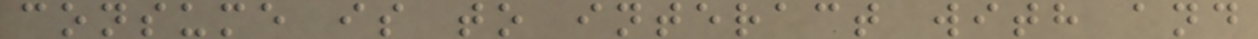consume is to interact with and
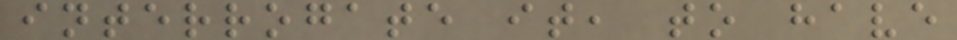interrogate it, to have
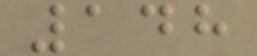148
